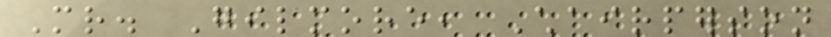Mr. Gilmore, Chairperson
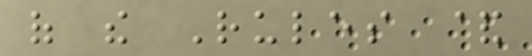of the Rules &
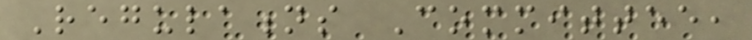Regulations Committee,
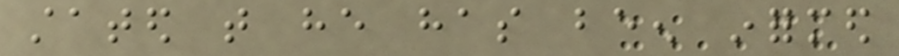stated that he has been informed
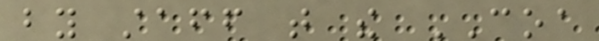by staff that the COA
